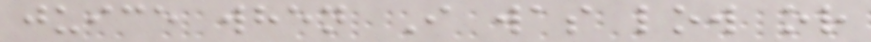juice when I was low or
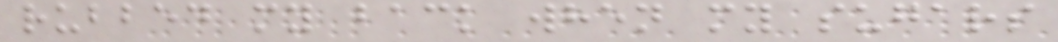rubbed my back when my sugars
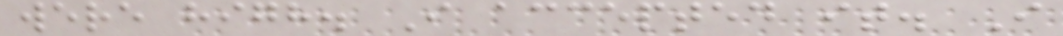were high. I accepted it. I
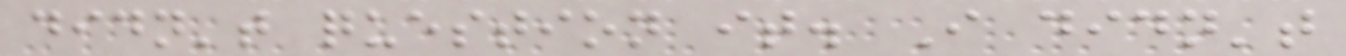didn't question it. I didn't
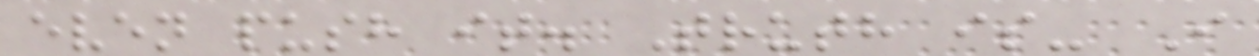even push it. Truth is- I
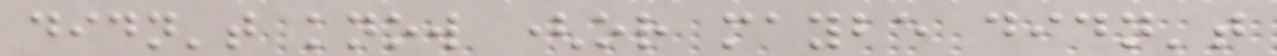didn't know (or maybe didn't
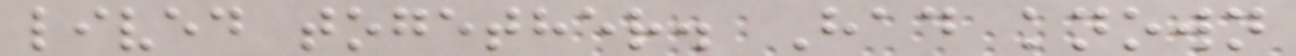lived together. Had known
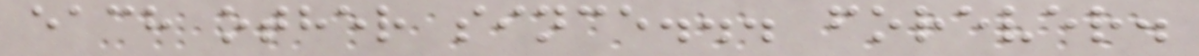each other since... forever.
